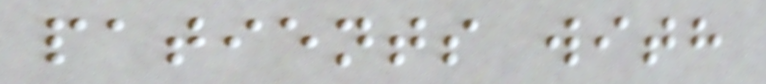patients with
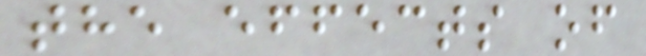the effects of
